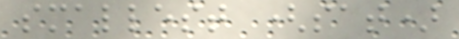smallest (sat)
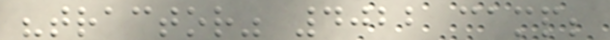"tractor" 4022 camp;
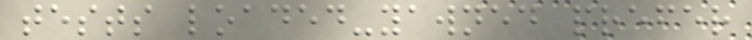tests loaded-yawned prefer
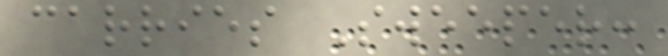carries Sweeper:
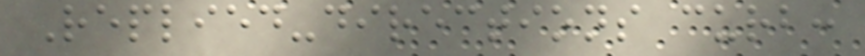Replied-directions curb:
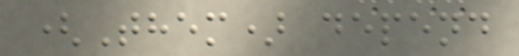(Them) depend
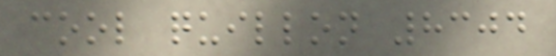cool quillon 8304
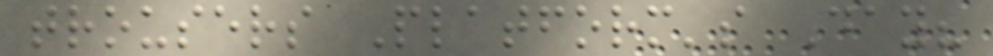trousers Platform's Day?
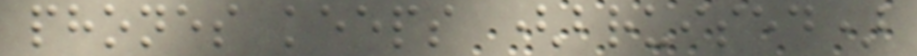phones keeps (bruised)
